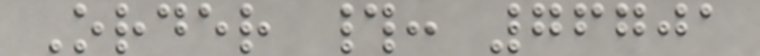Order #: 76701
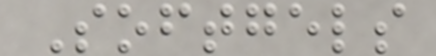Softgels
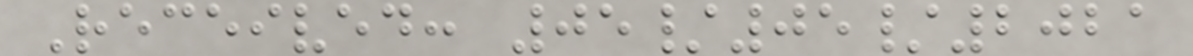Received: 05/05/2021
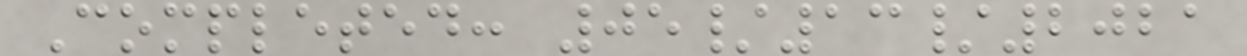Completed: 05/13/2021
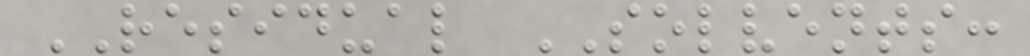RESIDUAL SOLVENTS:
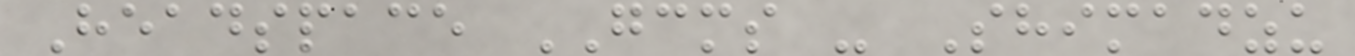Headspace GCMS - Shimadzu
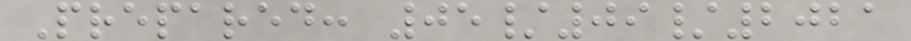Prepared: 05/09/2021
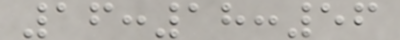16:18:56
